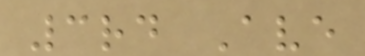3rd Ave
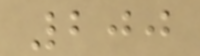200
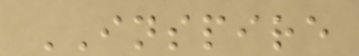INSPIRE
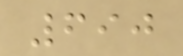690
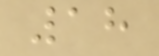18
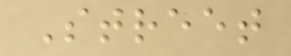Street
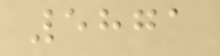5871
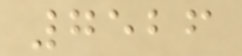7526
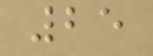25
